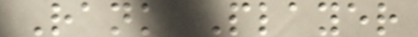Rank Player
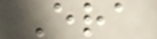Era
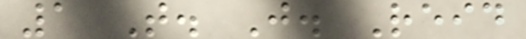1 T. J. Reid
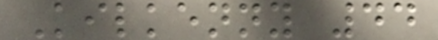Kilkenny 44
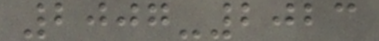2007-2023
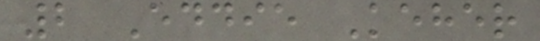2 Eddie Keher
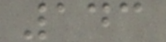143
